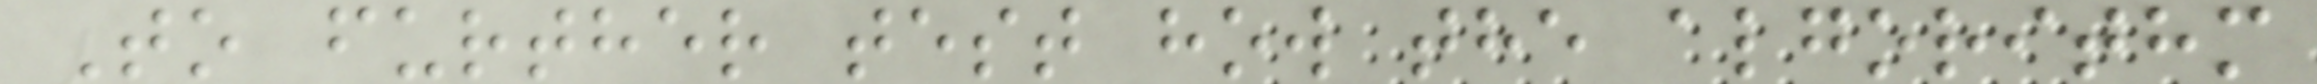To further test how the algorithm
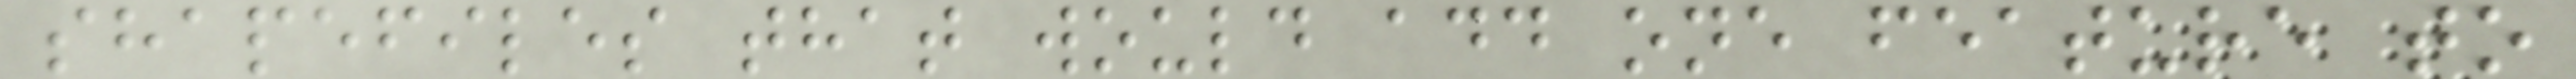shapefiles that would add one feature to
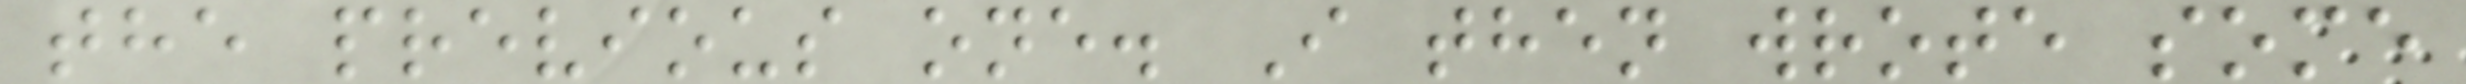the previous one. I then wrote some
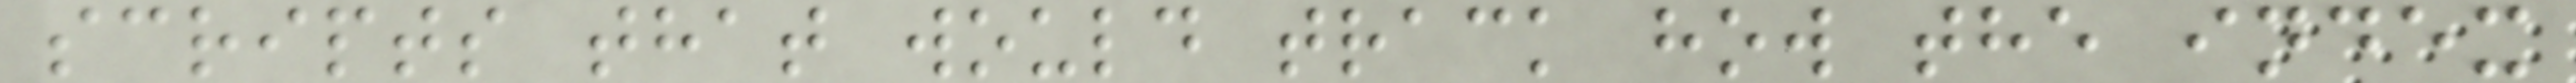scripts that would track how the index
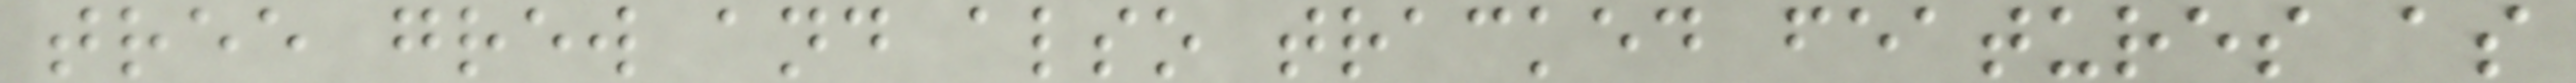tree grew and also tracked features as
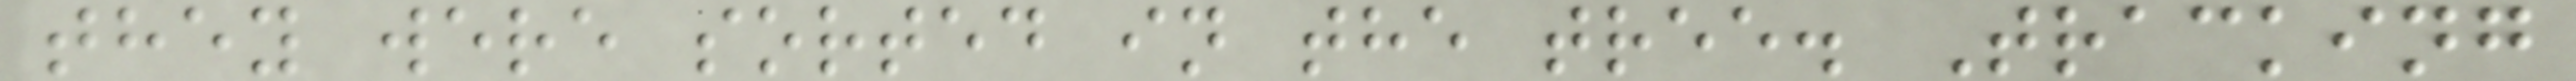they were sorted in the tree. Tracking
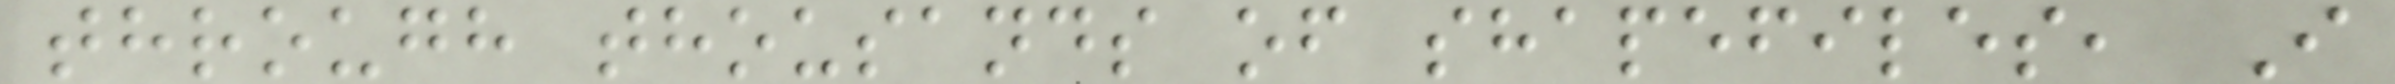through thousands of shapefiles, I
